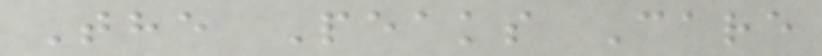The Peaks Care
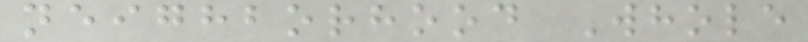neighborhood Whole
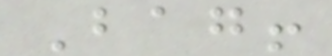Bag!
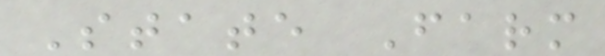State Farm
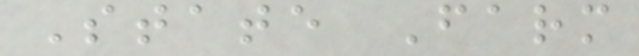State Farm
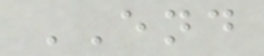END
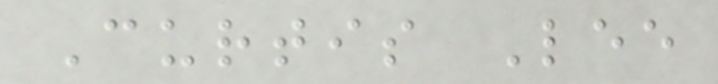Curtis Lee
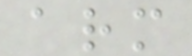arm
